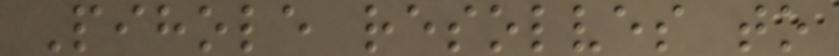Pihole resolves to
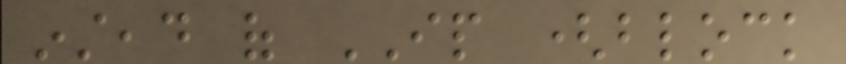instead of IP (block
